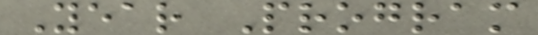Year Program
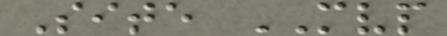Site MVP
